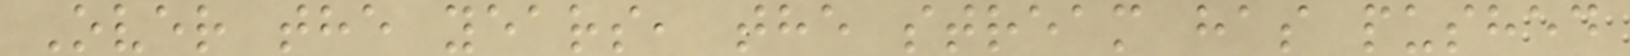Over the years, the stream has pushed
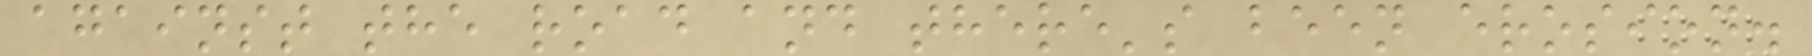against the road and there's been erosion.
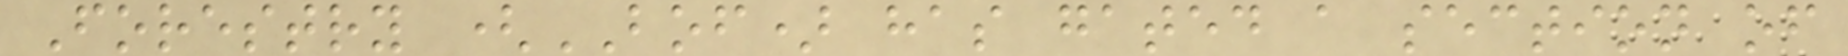Forestry (BOF) has gated a section of
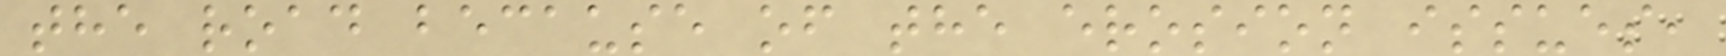the road because of the erosion issues,
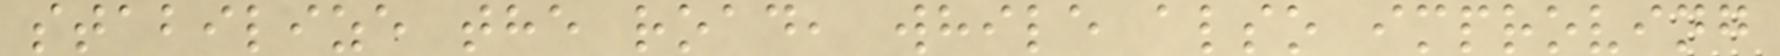stabilize the road, while also improving
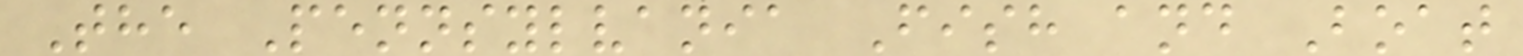The Pennsylvania Fish and Boat
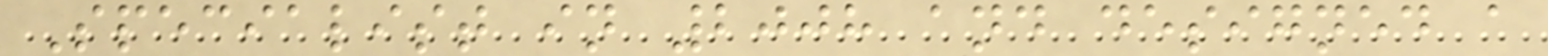Specialist in 2008 and designed a
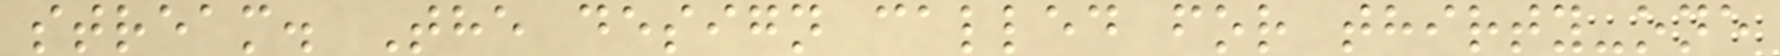stream. The design called for thirty-one
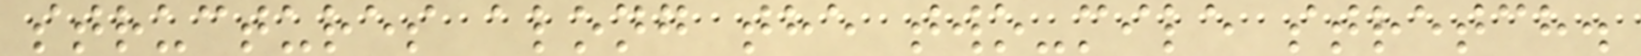structures along the two-mile stretch.
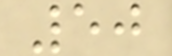50
